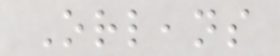Orleans
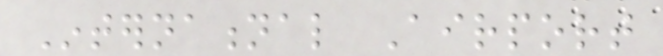International Airport
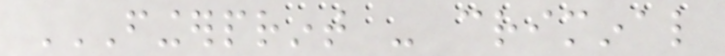FINGERPRINT - CRIMINAL
